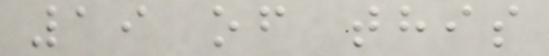19 of this
